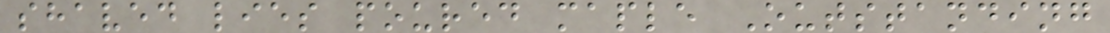shaved lies poured maple Outstanding
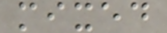mixed
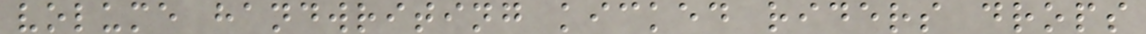volume handwriting kicked riders drops
